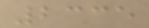2335
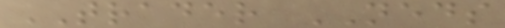TRADER NEDS
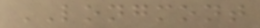LONGMONT
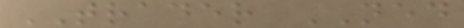TRADER NED
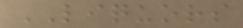LIQUORS
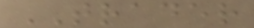TRADER
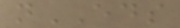nEDS
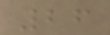26
